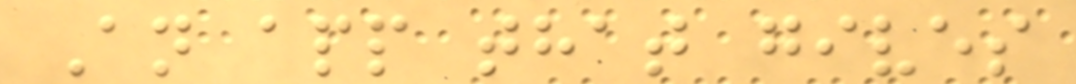An app that gives
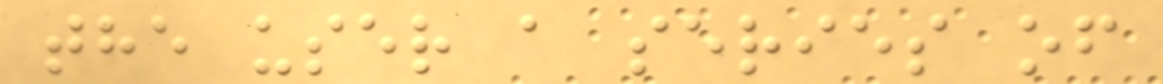the user a series of
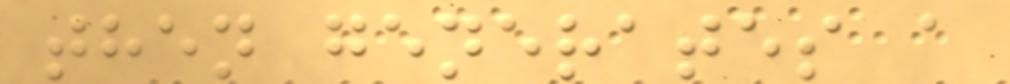then generates a
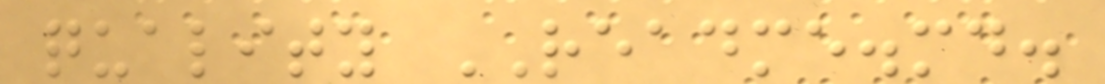quality README.md.
